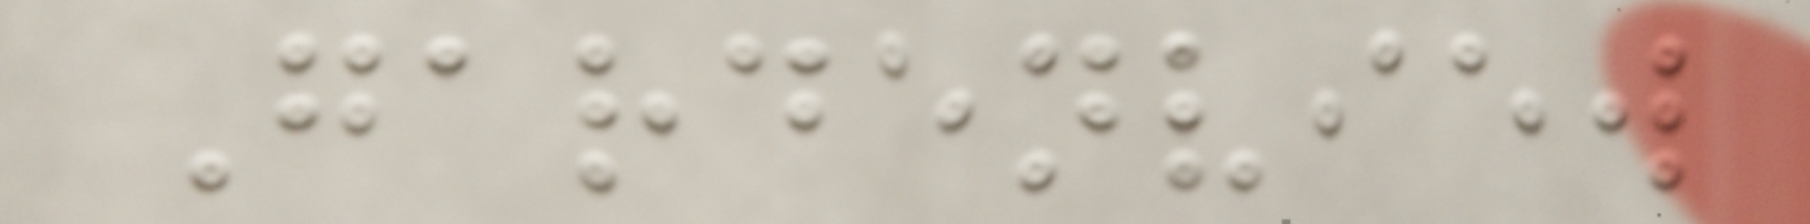Gardenview
